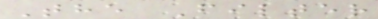The Filter
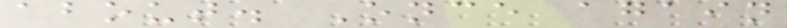about. Once again
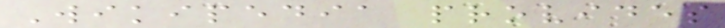Wikipedia provides
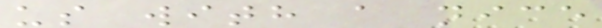us with a nice
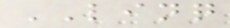LINQ
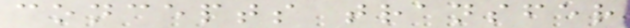concepts transfer
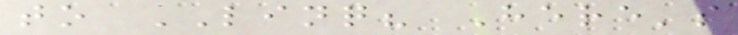to LINQ? Here's
